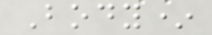Body*
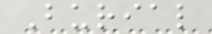Burial
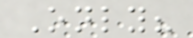Only?
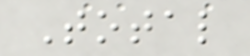Total
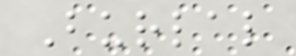Burlal
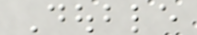Double
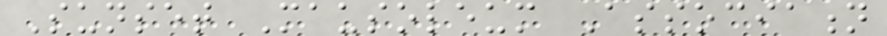Sunset Mausoleum Association
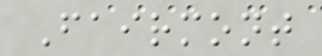Fairmont
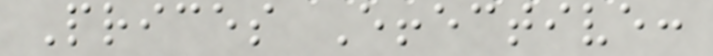Prices Effective:
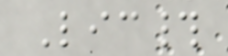Lic#
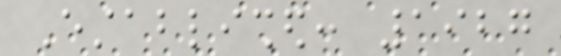Established: 1927
